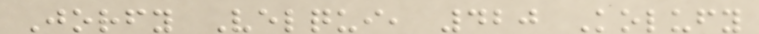Jorfy Velqui, 420 Kolufy
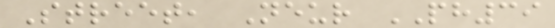Street, Neur PH39
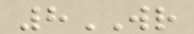8WR
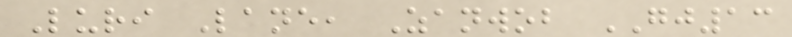Luri Lane, Zanwob GJ13
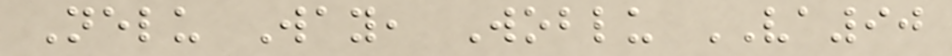Nelu Way, Woblu VA90
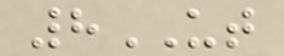8UT
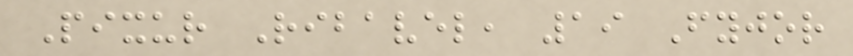Pixur Ribavel, 19 Fyjor
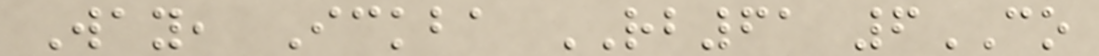Way, Ickba RB61 6CO
